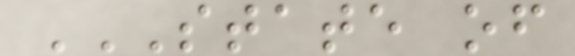STATE OF
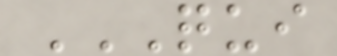QUI
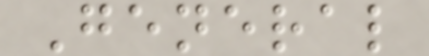General
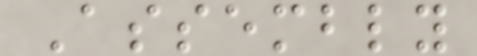Assembly
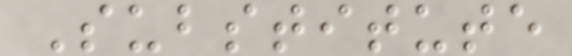Substitute
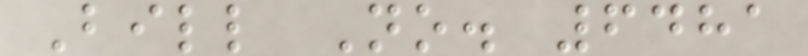Bill No. 6481
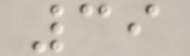39
